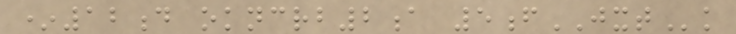*12d okncrb2a 5fJXTk
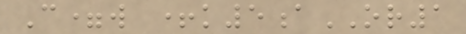C=w +k5aOR1
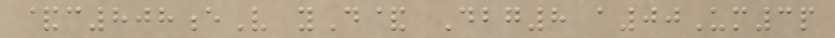&c808eV yD& Dbg8 a00Um3p
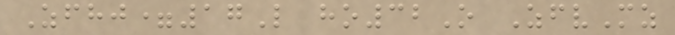Zfhj=17L ho32O ZfvMz
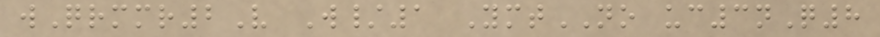wQrmmr2V W/1 YmtNO uc3nQ8
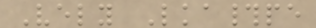Vely Lka#pe
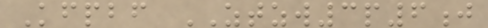Kfpbf ZTZW3p6j
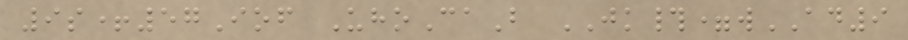9s+57Iof UhoCaB JK#=wAD9
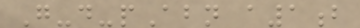G-d-pAbn a1b
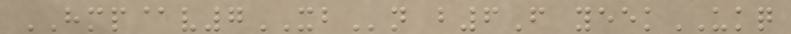HMP@v7XBn b6F yeekUKQ
